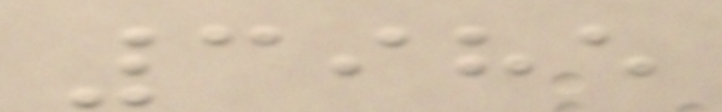3985
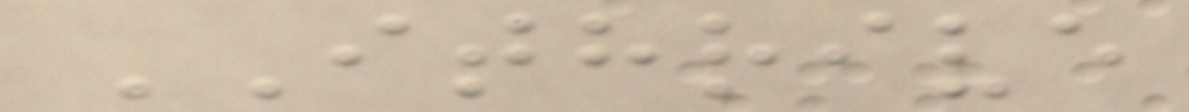ITHRIVE
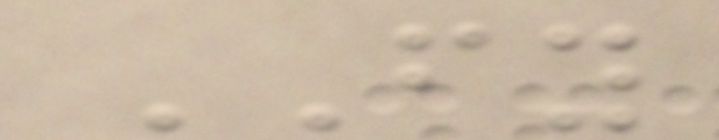FY
